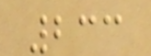233
